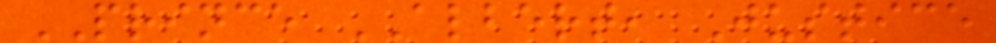PRINCE ALBERT, Justice
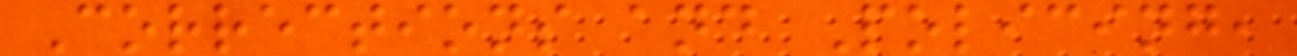Corrections and Policing,
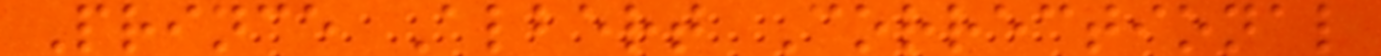Prince Albert Correctional
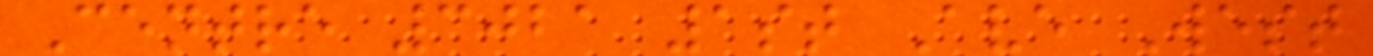Centre 3021 1st Ave West
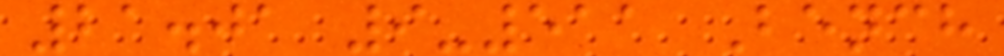21.01 9-511 Bench
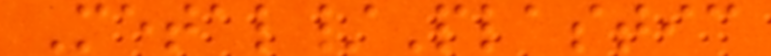Metal/Plastic
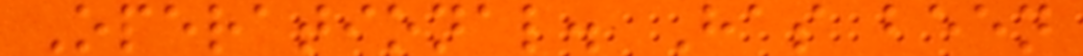Operational. Has been
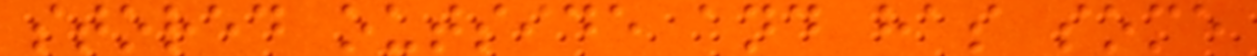stored outside and has some
